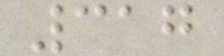317
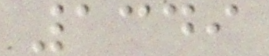1349
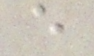e
